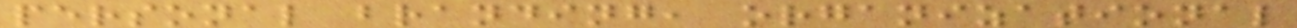personal branding, organizational
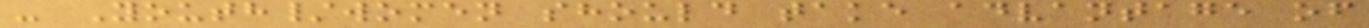- Youth/women should take advantage of
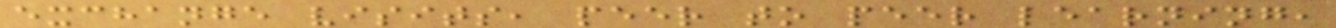exchange visits, peer to peer learning,
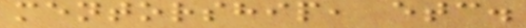mentorship, etc.
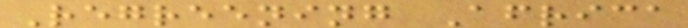Regreening Africa
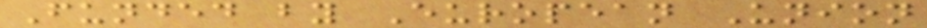Funded by European Union
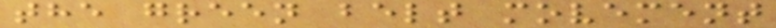the green belt movement
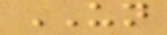UN
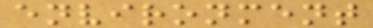environment
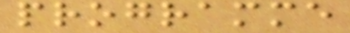programme
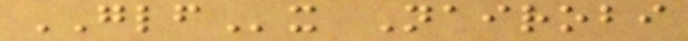GLFx Nairobi
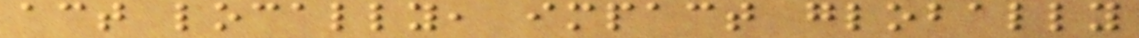act locally, impact globally
